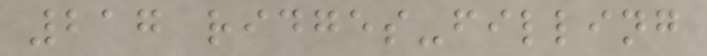217 ridges-filling
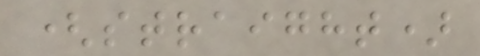(straight)
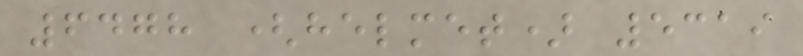6478 (helmet) 5319
